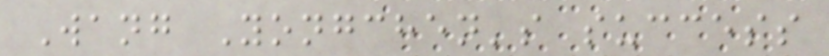Wang Yongchen's success
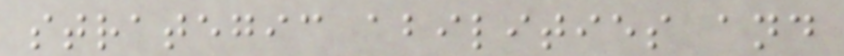strategic abilities and
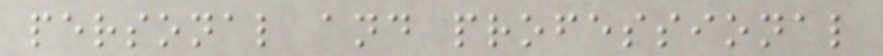personal and professional
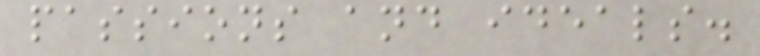passions and ideals.
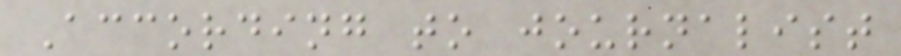According to journalist
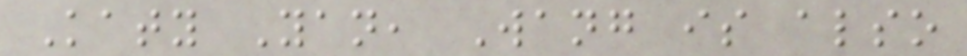Katy Yan, Wang is also
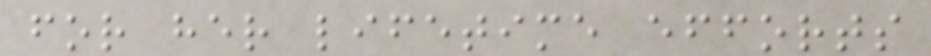for her lifetime efforts
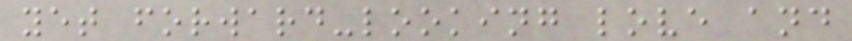yet forward-looking love and
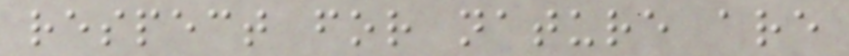respect for nature are
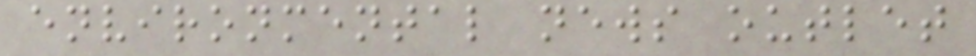environmental news outlet
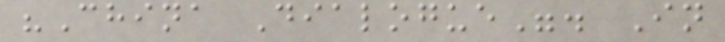"China Dialogue". In
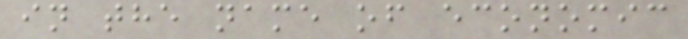in the name of economic
